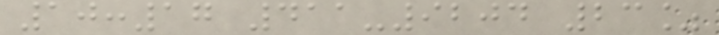10:17 411-9204 23%
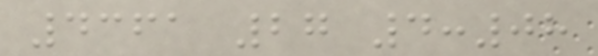4361 27 4:08
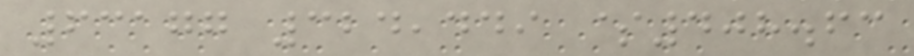63177 324,449 $408.63
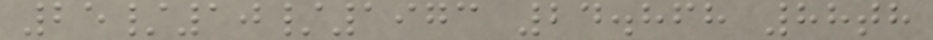25/10/1973 24.868 88th
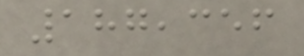187,356
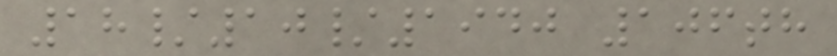18/10/1940 106th
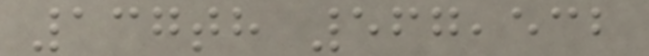137th 567,532
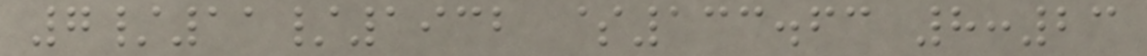7/11/1932 $133.63 8:23
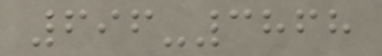696-3868
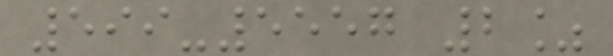599-5557 2%
